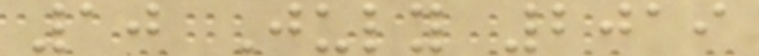10 July 2019
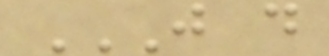J D
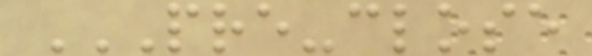PRE-CLOSE
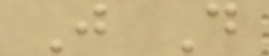J D
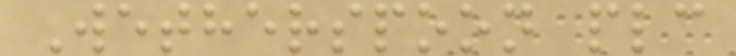Wetherspoon plc
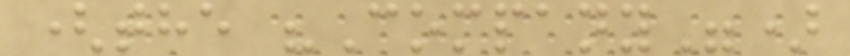(the "Company")
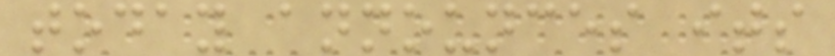today announces its
